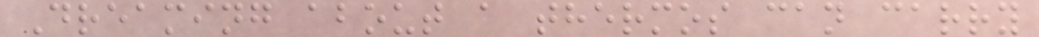Dreaming about a thermos can carry
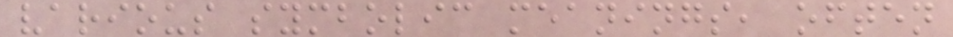various symbolic meanings, often
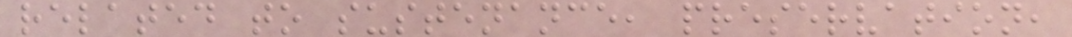related to sustenance, preservation,
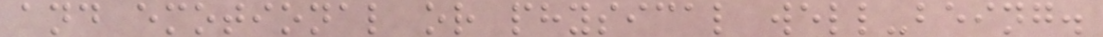and emotional or physical well-being.
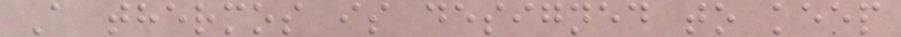A thermos is designed to keep
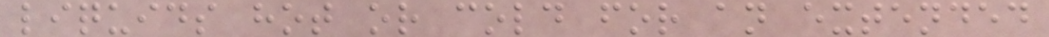liquids hot or cold for an extended
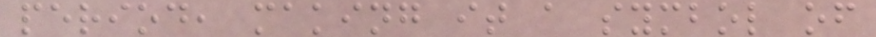period, making it a symbol of
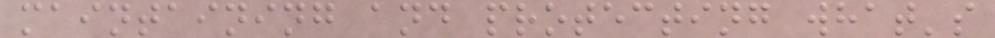maintaining and protecting what's
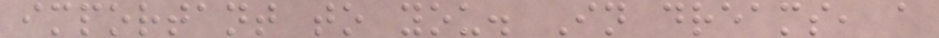important to you. In dreams, a
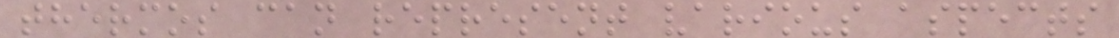thermos can represent various aspects
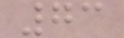73
